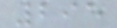295
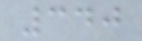340
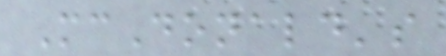McDonald's
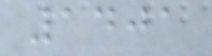1401
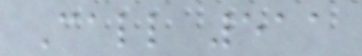Call 511
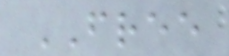FREE
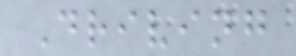Driving
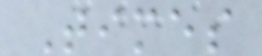Times
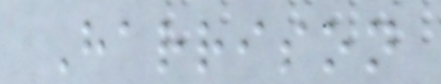Harrison
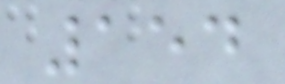154
